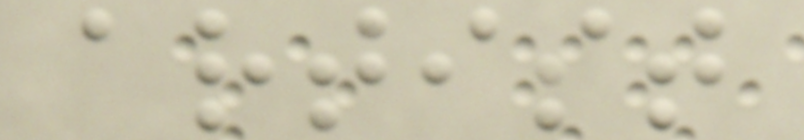artist
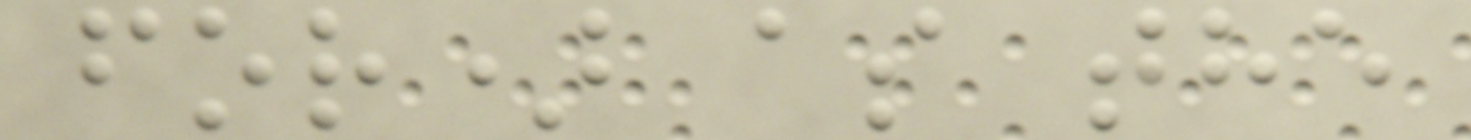for) as the
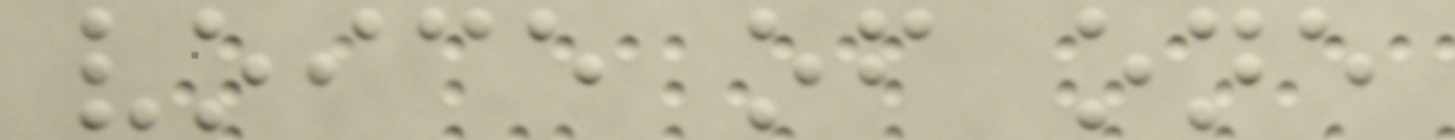voice of one
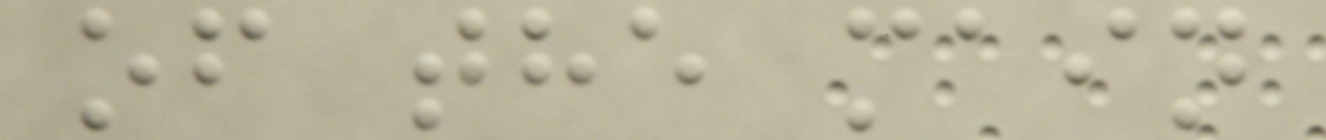of the main
